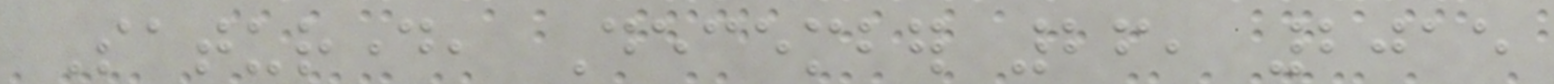Saturday, December 26, 2015
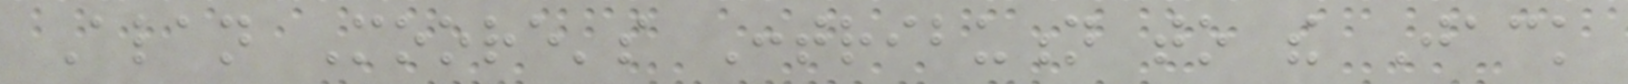Alan Moore's Contribution to the Jack
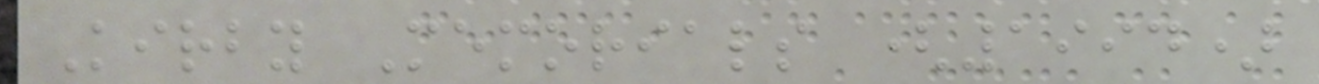Kirby Memorials (1994)
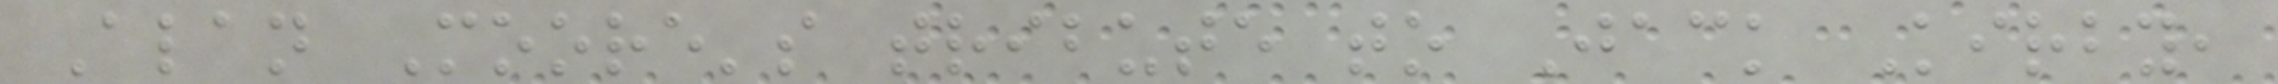Alan Moore's tribute to Jack Kirby,
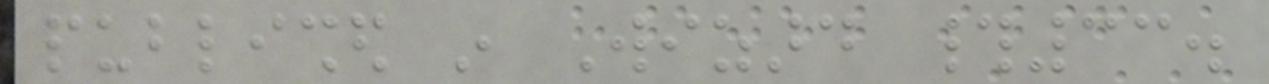published in Wizard #33.
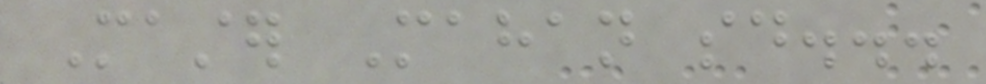Master Mahan said...
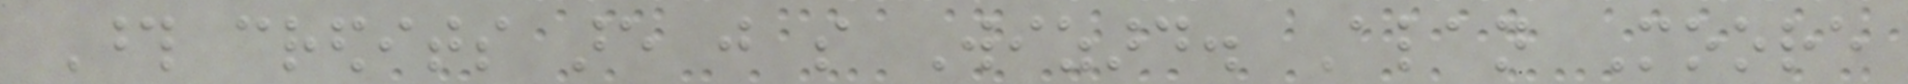Those credits are just so Wizard. Alan Moore
